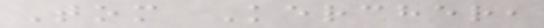Tom Kercher,
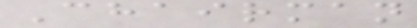Chairman
